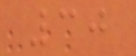30
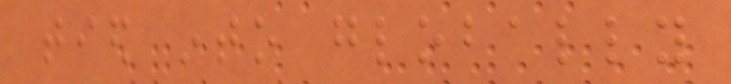tied into globally
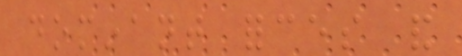dominant forces and
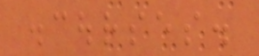discourses.
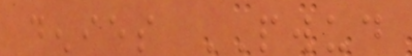denies PWUD
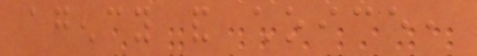agency and choice,
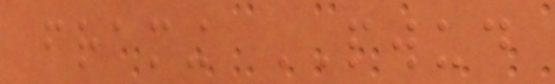framing PWUD
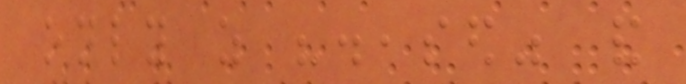only as "diseased" and
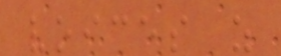voices as
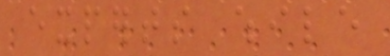experts while
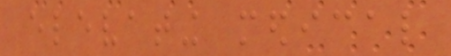elevating medical
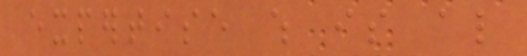expertise which is also
